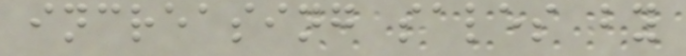increasing sales by
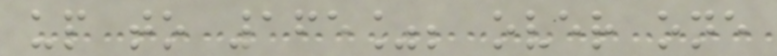up to 165%; over one
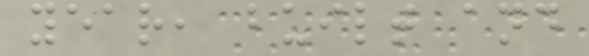year, built and
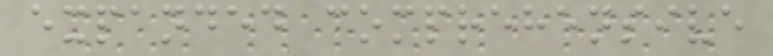expanded comprehensive
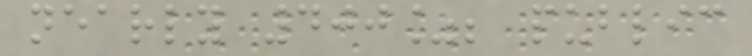nearly 400%; public
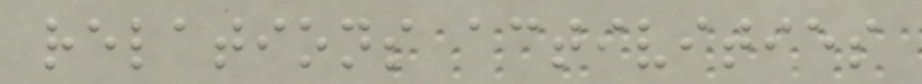relations activities
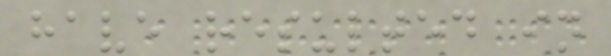have resulted in
